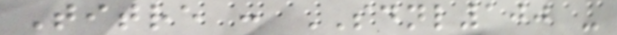Titre : SDNL100 -
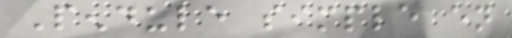Pendule simple en
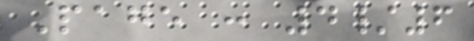Page : 4/6
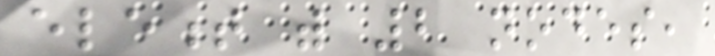element with 2 nodes,
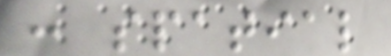: spatial
